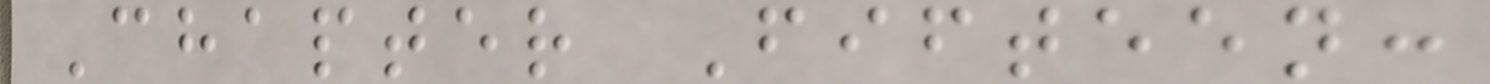Chapter Fifteen:
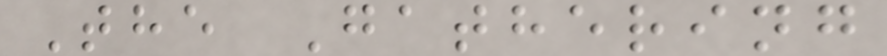The Gathering
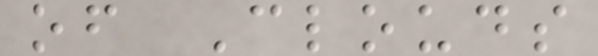of Clouds
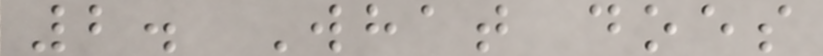2. What does
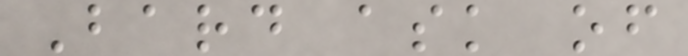Bard ask of
